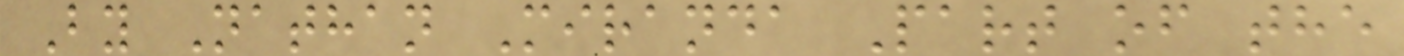By Nathan Miranda Part of the
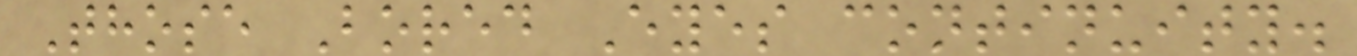Those Bored Eyes continuity.
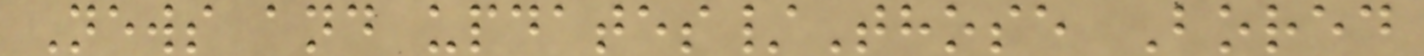News and updates/Those Bored
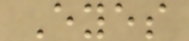Eyes
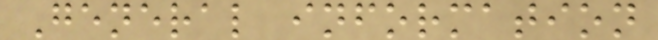General information
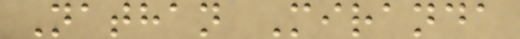Nathan Miranda
